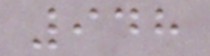948
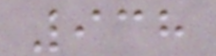938
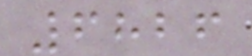6826
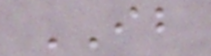IB
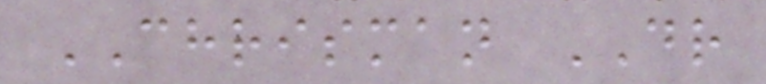CHRISMAN DR
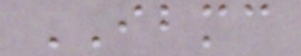IBMC
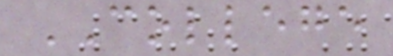COLLEGE
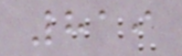819
